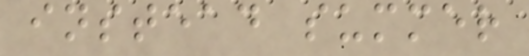instead summer
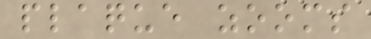plaque zooms
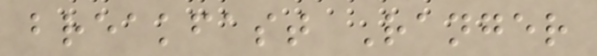breakfast Ranger
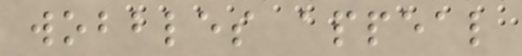wobbles appeal
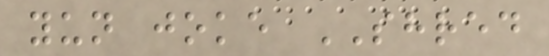yun joke SHRED
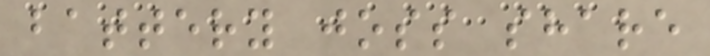battery joss share
